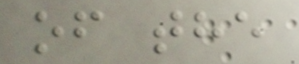of the
